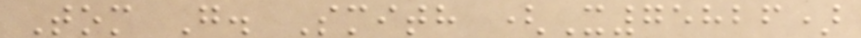Tom G. Smith (X75826)
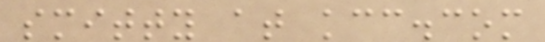smitty at kcc.com
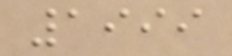1999
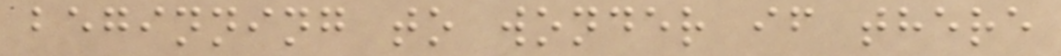beginning to wonder if there
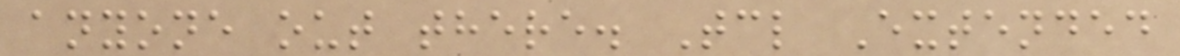anyone out there. Tcl Extended
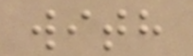with
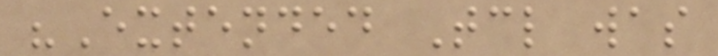"Extended Tcl was
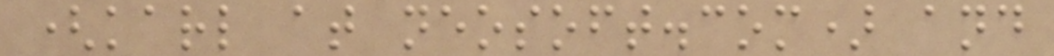(karl at neosoft.com) and
